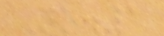No.1
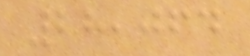28,064
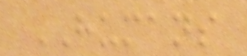HUMANS
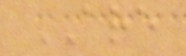ARE
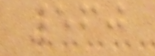560
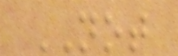NOT
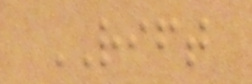RIFT
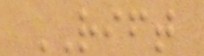RIFT
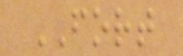FORT
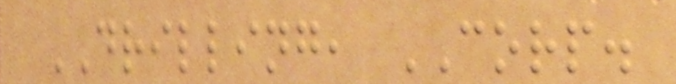DRILLING, CORP.
